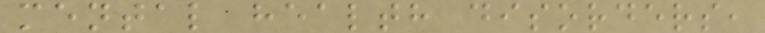mental health disorders,
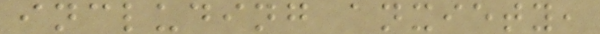including anxiety,
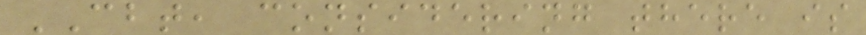CBT, considering there is
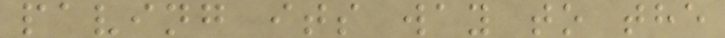paving its way to the
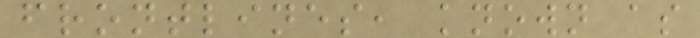frontlines, known as
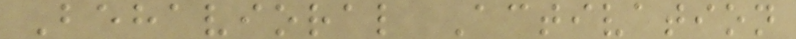Behavioral Activation
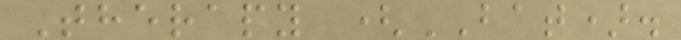Therapy (BAT).
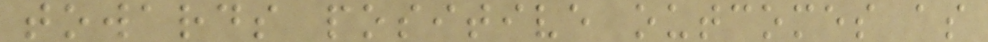towards positive outcomes as
